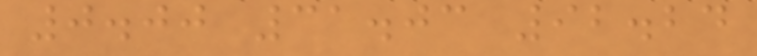0.00 31.03 92.24
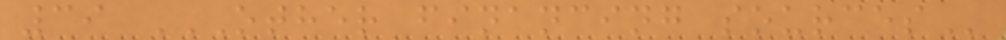39 OTHER FINANCING SOURCES
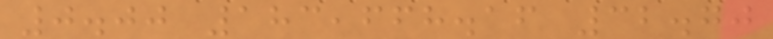0.00 183,668.16 32.70
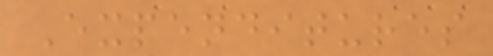Expenditures
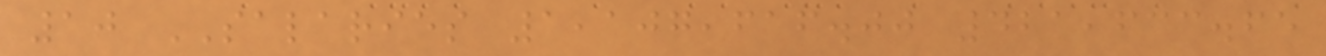10 SALARIES 1,107,616.00 421,633.65
